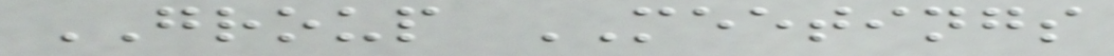GROUP MEETINGS
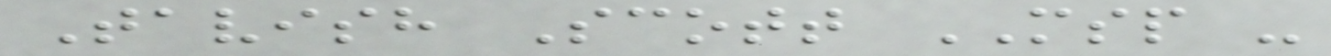Tavish Scott MSP -
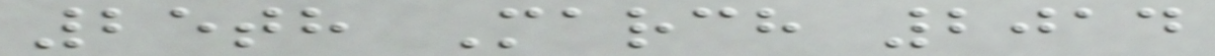25th March 2014
